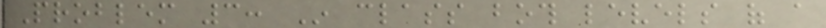Problem 3: In class both levels of a
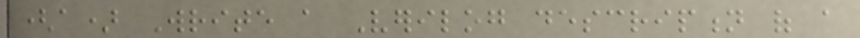(a) Write a Verilog description of a
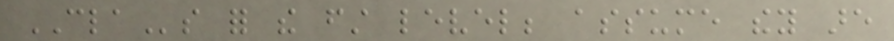CLAs for the first level; assume they are
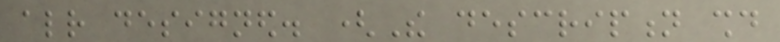already designed. (The description should
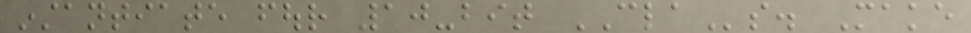instantiate four 10-bit CLAs. Make
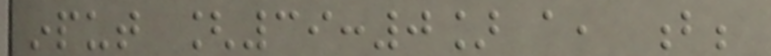input [39:0] a, b;
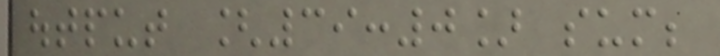output [39:0] sum;
